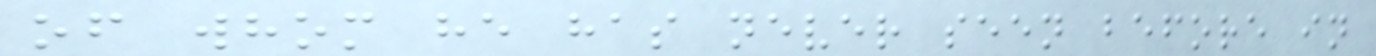of whom he has never seen before in
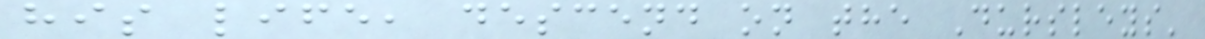his life, descend on the Dursleys'
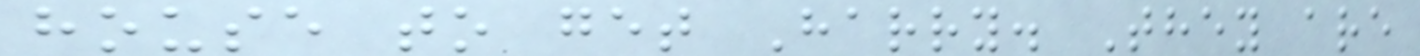house to get Harry. They are
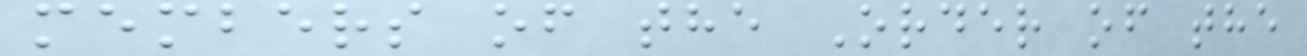members of the Order of the
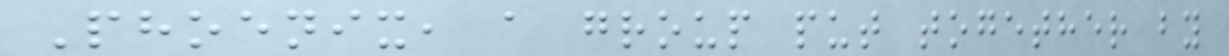Phoenix, a group put together by
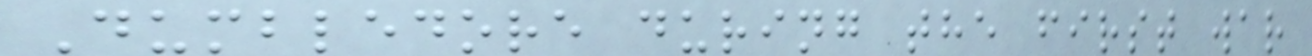Dumbledore during the first war
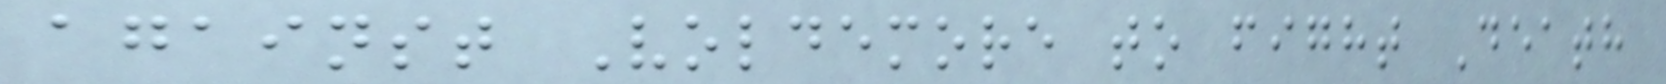against Voldemore to fight Death
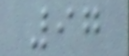97
